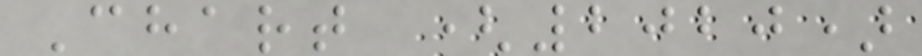Chart (2020)
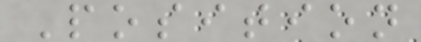Position
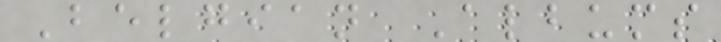Belgian Albums
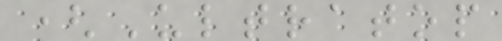(Ultratop
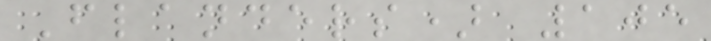Flanders) 105
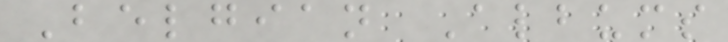Belgian Albums
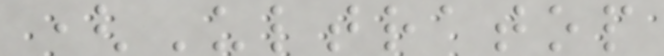(Ultratop
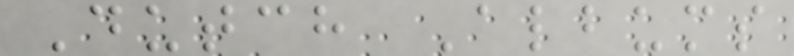Dutch Albums
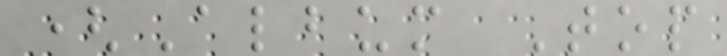(Album Top
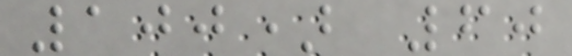100) 60
